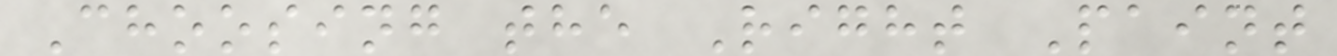Choosing the Right Paint
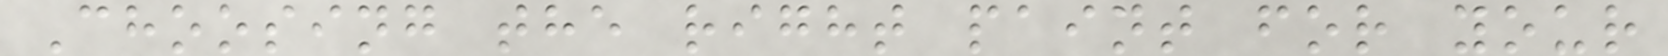Choosing the right paint for your
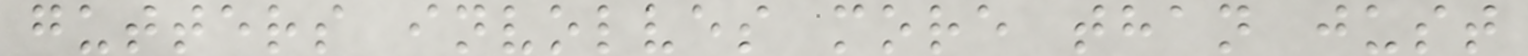gutters involves more than just
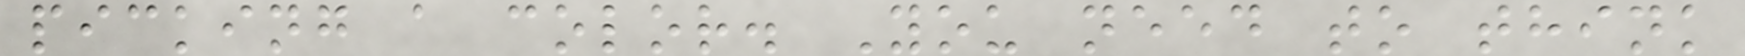picking a color. You need to think
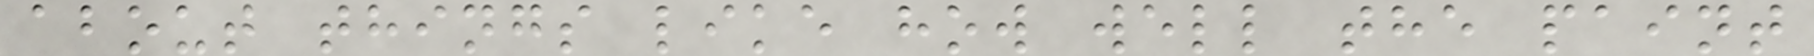about things like how well the paint
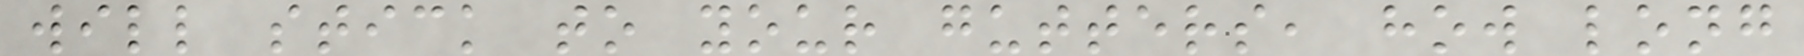will stick to your gutters, how long
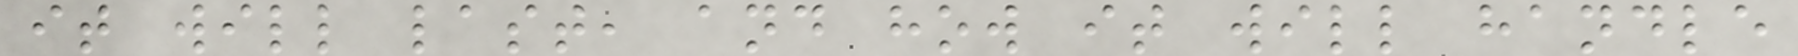it will last, and how it will handle
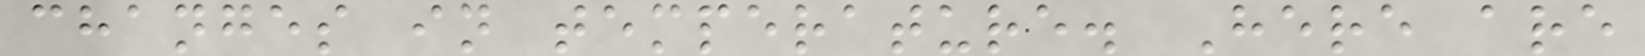changes in temperature. Here are
